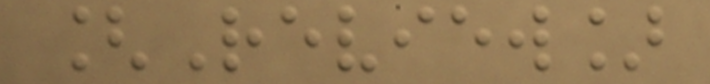[Review]
